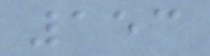153
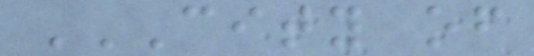CITY OF
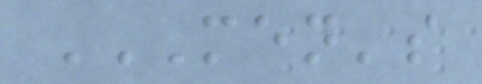MEN'S
